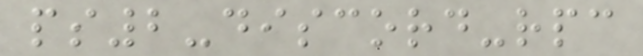ps2-discord-rpc
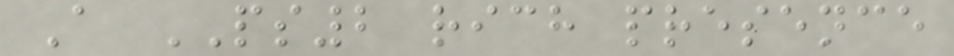A PS2 rich presence
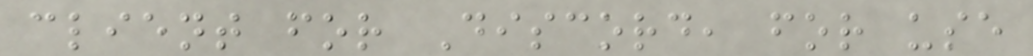client for Discord, for use
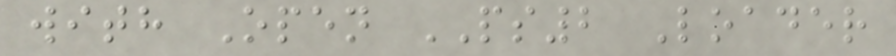with Open PS2 Loader
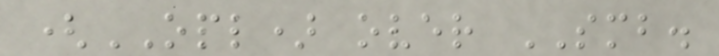(OPL) over SMB.
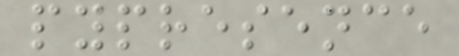pypresence
